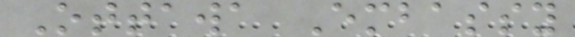Ottawa Embassy
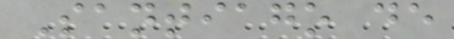Santiago de
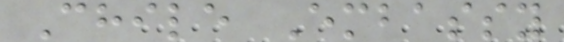Chile Embassy
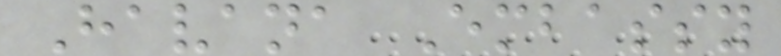Havana Embassy
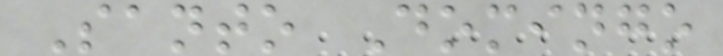Santo Domingo
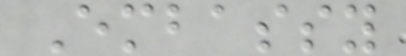Embassy
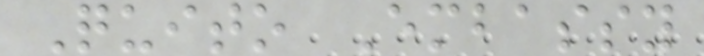Quito Embassy
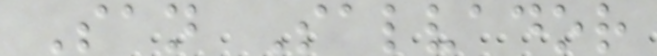San Salvador
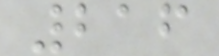216
